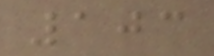103
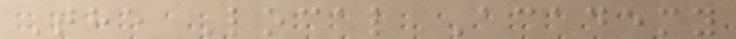The Local Academy
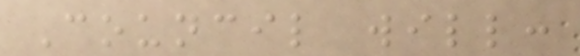Council will:
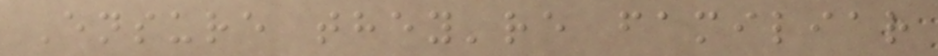Ensure they're familiar
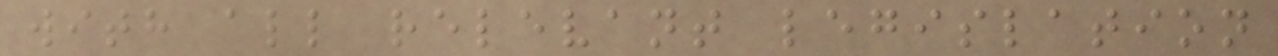with all relevant legislation
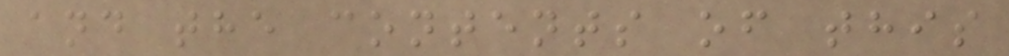and the contents of this
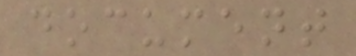document
